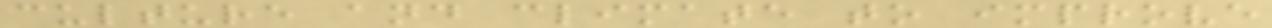culture and climate to improve
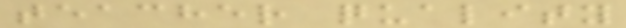teacher quality
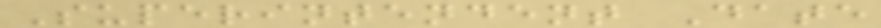Superintendent Date
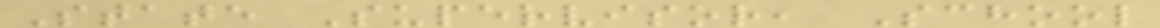State Supervisor, School
